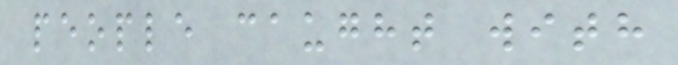people caught with
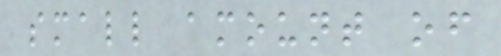small amount of
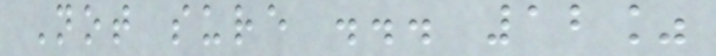Not sure ... 12%
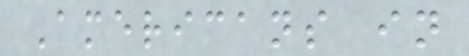Americans in
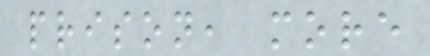prison, more
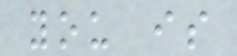you is
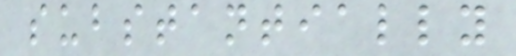substantially
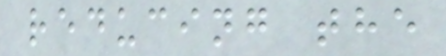reducing the
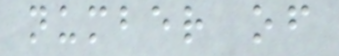number of
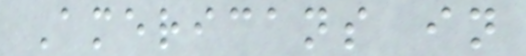Americans in
